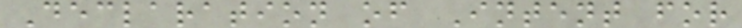Declaration of Intent for
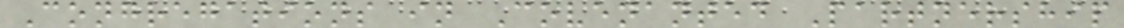Congregations in Covenanted Partnership
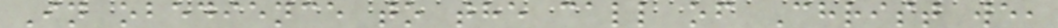In obedience to the call of Christ we,
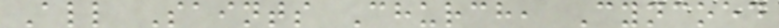All Saints Church, Cyncoed
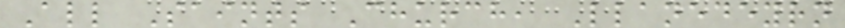All Saints Church, Llanedeyrn
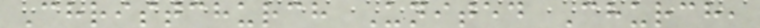Christchurch United Church,
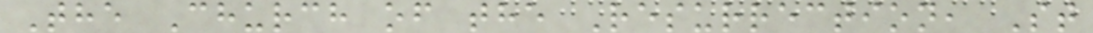The Church of the Resurrection, St
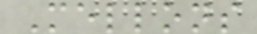Mellons
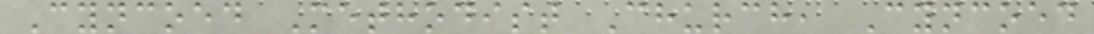Cyncoed Methodist Church, Cyncoed
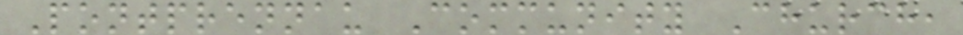Pontprennau Community Church,
